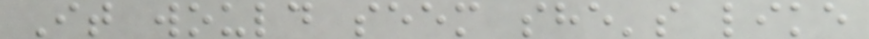It would seem she's like
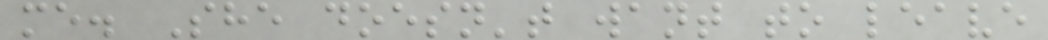me. She doesn't want to leave
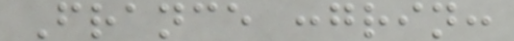France :grin:
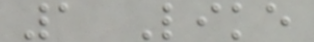1 Like
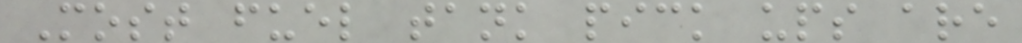Most fuel tank pick ups are
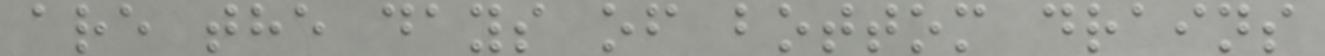are the days of bottom drains
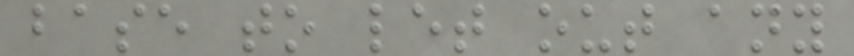base to let out any
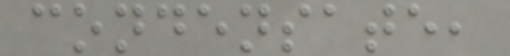condensate,
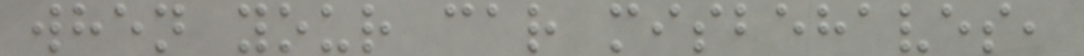when your car misbehaves,
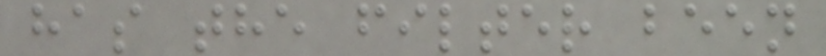has the filter been
